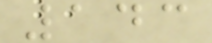143
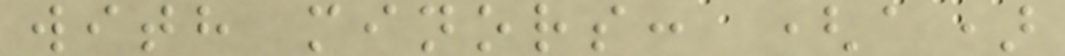with minors: (a)
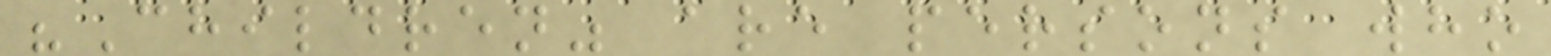"Children" are persons who
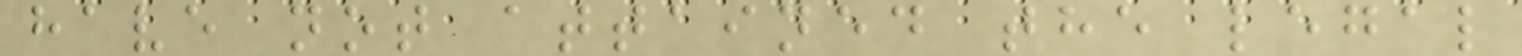have not attained the legal
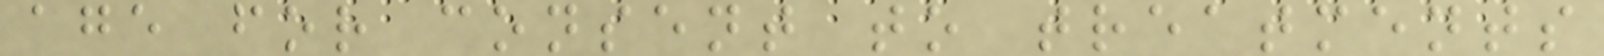age for consent to treatments
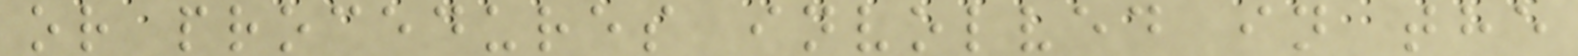or procedures involved in the
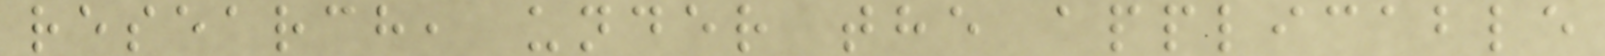research, under the applicable
